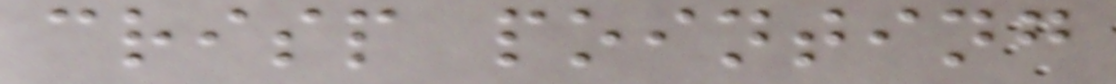crisp pointing
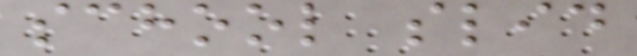school slid
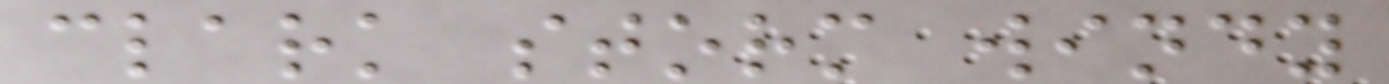clark storm windy
